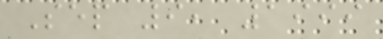Sep 9, 1999
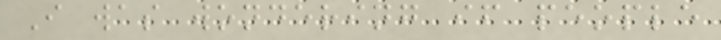I was wondering if people
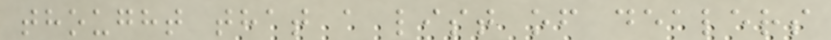thought that a list of dealers
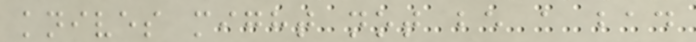knives might not be a bad
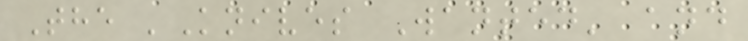The 'Knives Wanted' and
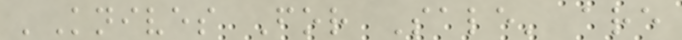'Knives For Sale' are
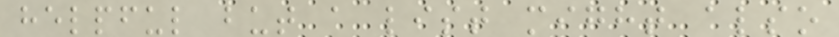helpful but a list might also
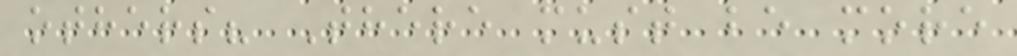others? There must be more
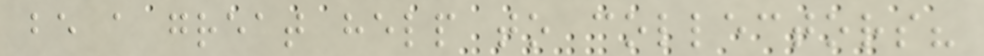be a great help to collectors?
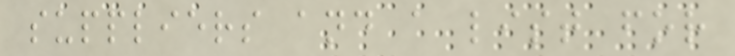suppliers and a list for
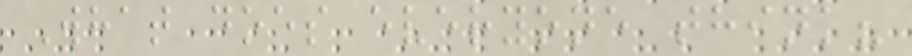What does everyone think?
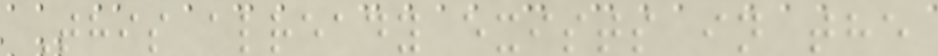This already exists in the
